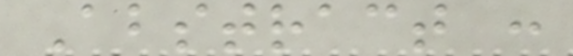Abstract :
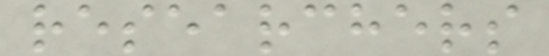researchers
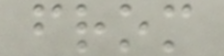from
